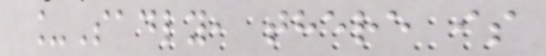_Sadly, there is
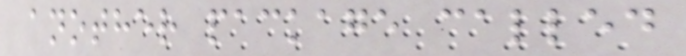another package called
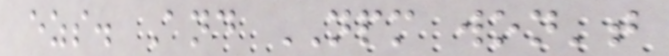ezs. And NPM won't
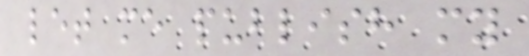let me publish my
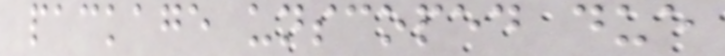package unscoped due
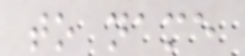to name
